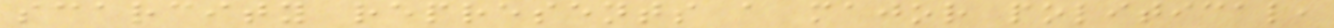scarcity represents a major political,
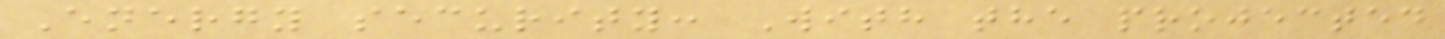Energy security: With the projected
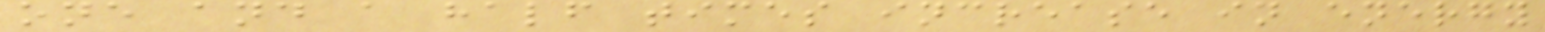one and a half times increase in energy
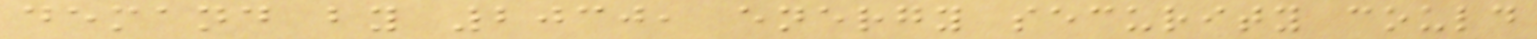demand by 2030, energy security could
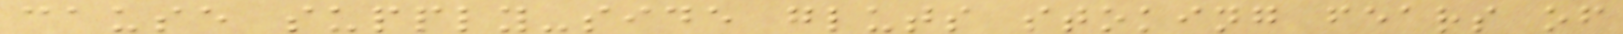cause supply-side gluts stoking fears of
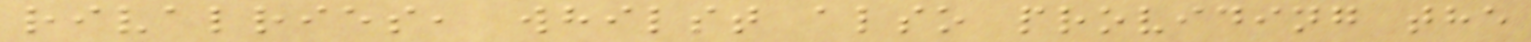rivalries, whilst also providing the
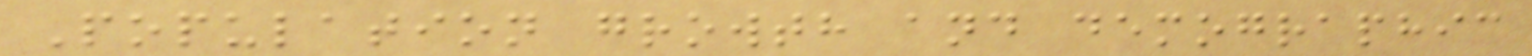Population growth and demographic
